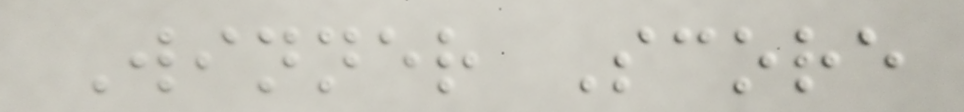Winner Score
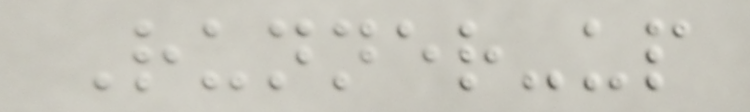Runner-up
